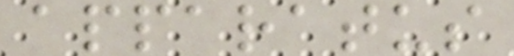apparatus
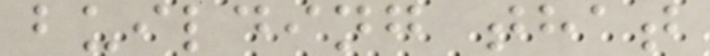building that
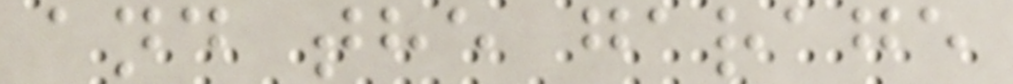and the garage
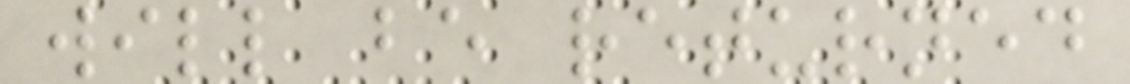will be returned
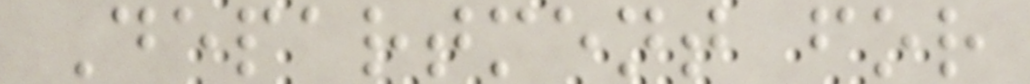Department for
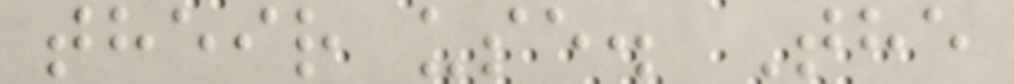their use. The
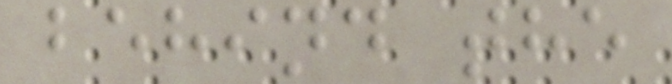behind the
